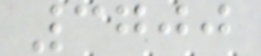3700
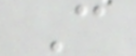C
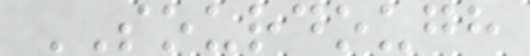SOURDOUGH
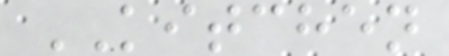KITCHEN
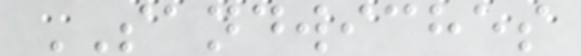SANDWICHES
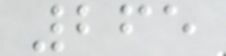265
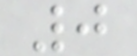0
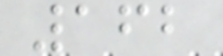162
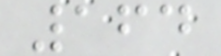164
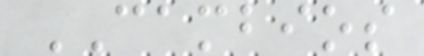CAMBIOS
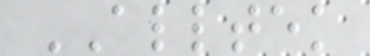ALLTEK
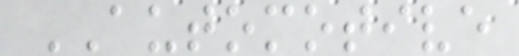AUTOMOTIVE
